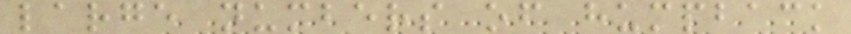large numbers of humpback
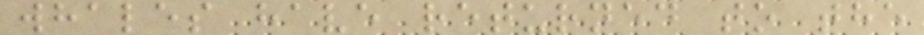whales have returned to the
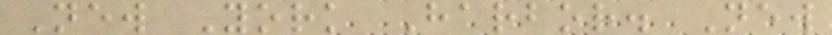New York Harbor. New
